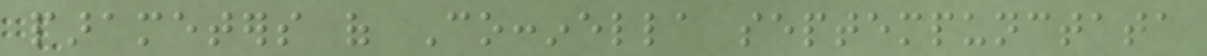parameters of Coccinella septempunctata
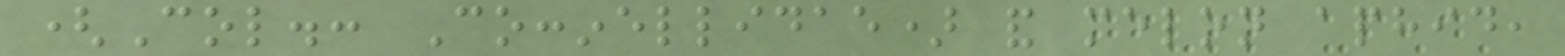(Col.: Coccinellidae) and melon aphid,
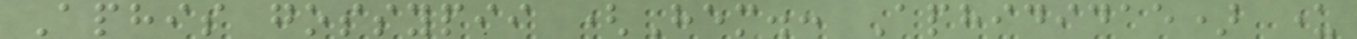Aphis gossypii (Hem.: Aphididae) under
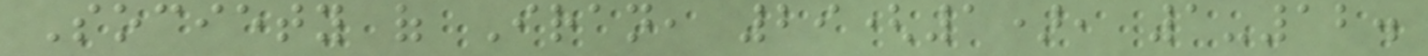Society of Iran, 29(1), 1-12.
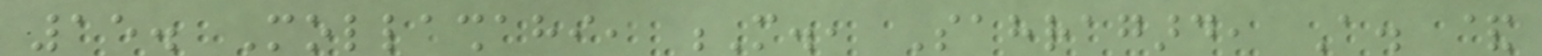15. Mollashahi, M., Sahragard, A. &
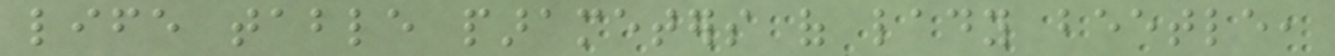life table parameters of lady beetle,
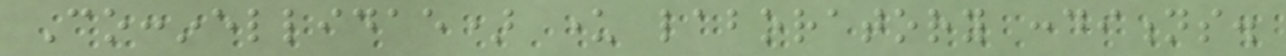Coccinellidae) under laboratory conditions.
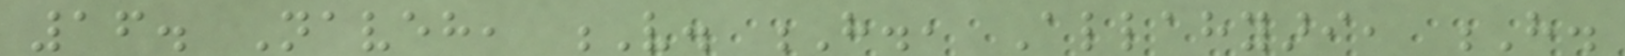16. Naveh, V. H., Allahyari, H.
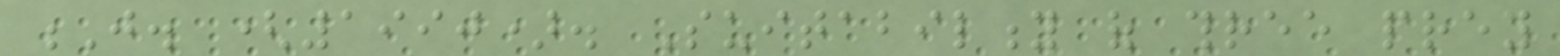J. (1990). Suitability of three prey
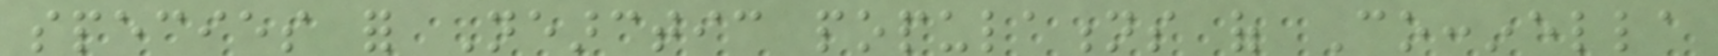species for Nearctic populations of Coccinella
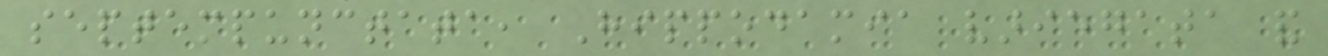septempunctata, Hippodamia variegata and
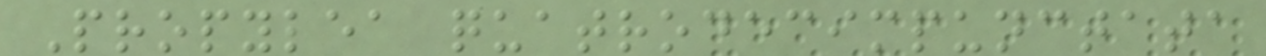Propylea quatrodecimpunctata
